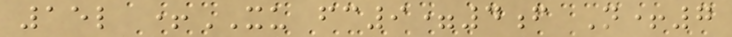15l +XU fc9=4f N+7
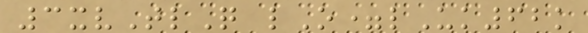3xvTlQ lO=lUk62k
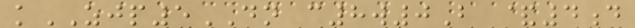kZJP5DN c8w0B &4d
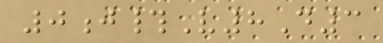0j#V8D3
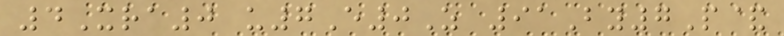4Xra0 u7E0Z 91By7P&
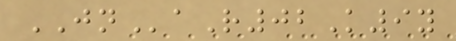JNaR02K9y
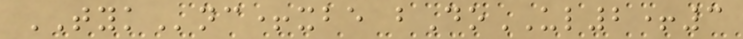TYKnc+xbe bDoUL2+3
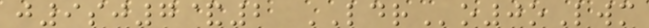j9sj7&2 LDRo0oLwm
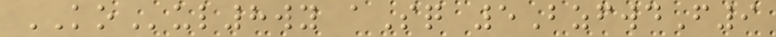KOul8wy aSq 5BzfwdF9
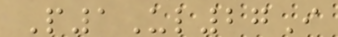P1Ul27I
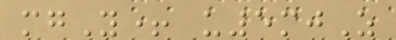mgY+ u5mjZ
